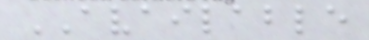AVAILABLE
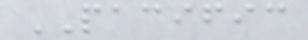PACIFIC
